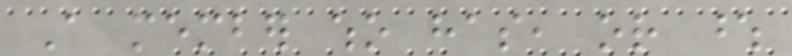A member who has, or whose
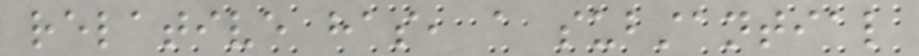relative has, a substantial
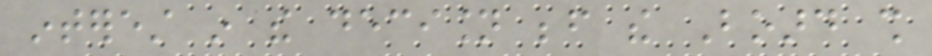interest in the decision before the Board shall
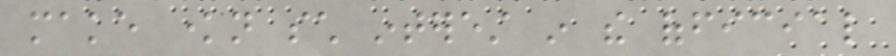make known such interest in the official
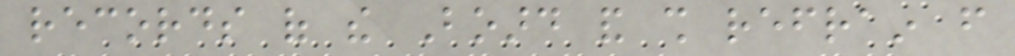records of the Board and shall refrain from
